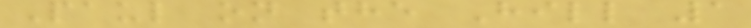Paul on the Hill 1
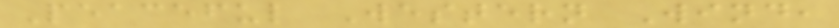Peaceful Western Wind,
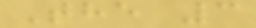The 3
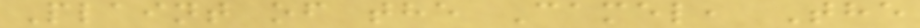Plaint of the Camel, The
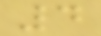4
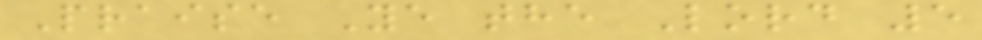Praise Ye the Lord 5
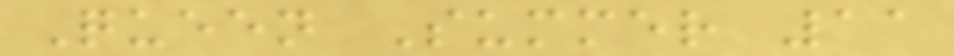Queen Summer 11
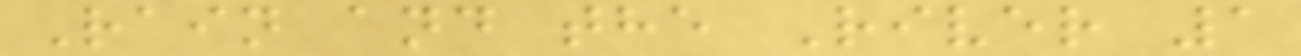Rain and the River 1
